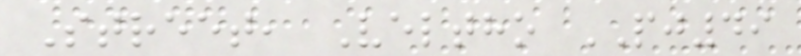Street, Veltho PJ49
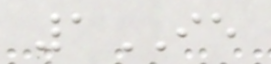1IE
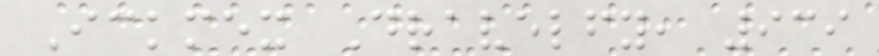Ickmex Dravelfy, 939
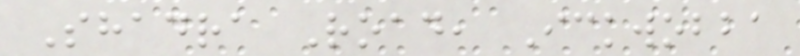Shadra Road, Ickwobba
